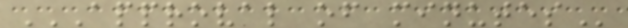APPROVAL OF MINUTES
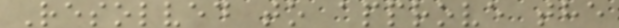Resolved to approve the
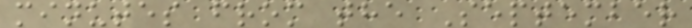minutes from the September
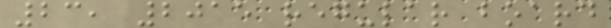23, 2015 regular board
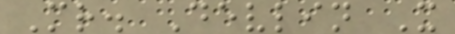Mr. Devlin X
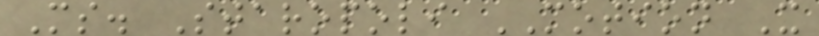Ms. Staropoli MOTION X
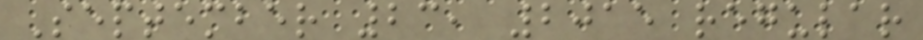September 23, 2015 regular
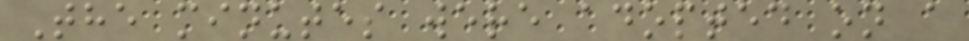The minutes were adopted on a
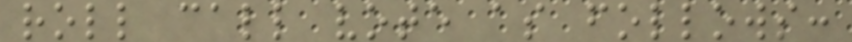roll call vote as follows:
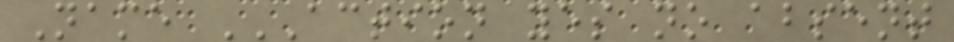Name ACTION YES NO ABSENT
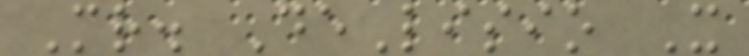Mr. DeLisio X
